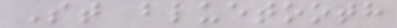St bluetooth
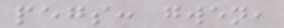pegs: gwen,
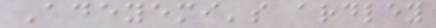Adeyemi's ardley
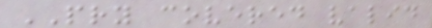PRY covered valid
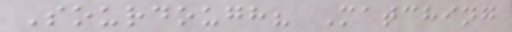Sourdough? Matching
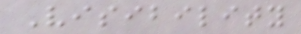Visibility
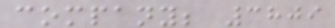company; 3809
